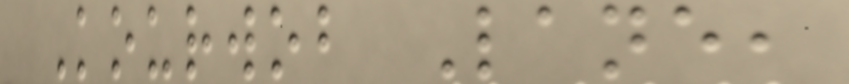Kourwob Lane,
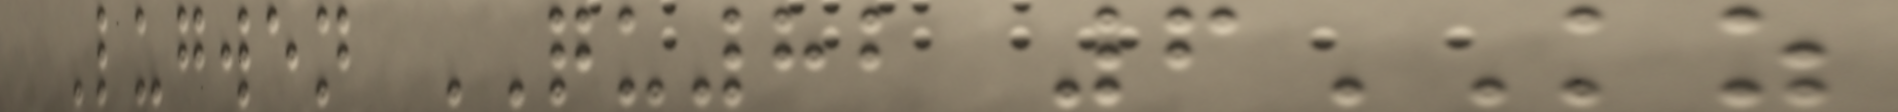Lugwen QU82 6KZ
